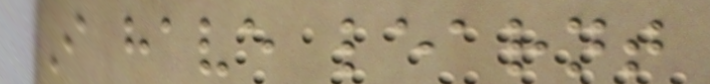I have learnt
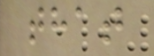that
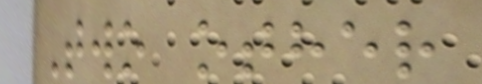Two other
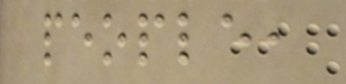people,
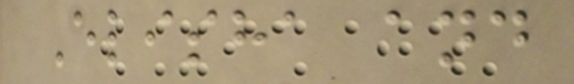Elisha and
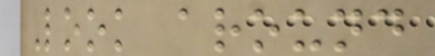Look around
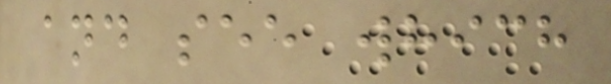and see which
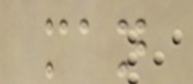man
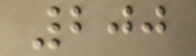200
